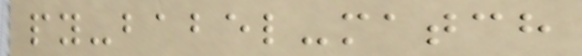py-babel-match
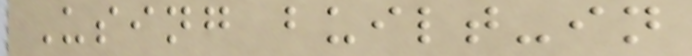Using built-in
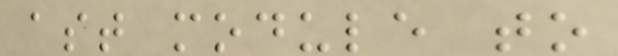ast module to
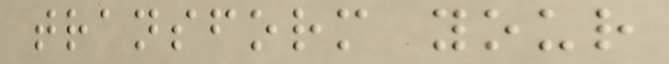transform your
